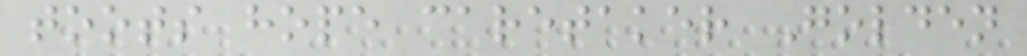toots hope caretaker Golden
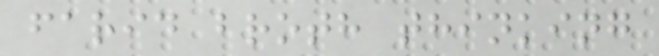farid broth thinking
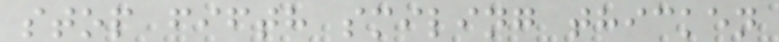stop fifth smiling thicken
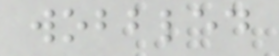wobbled
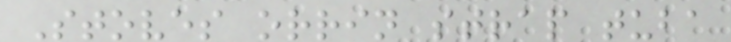Stoves orrin strap tuba
